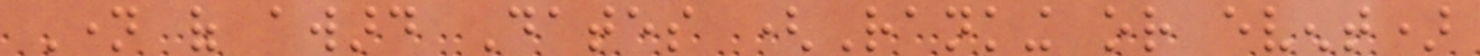Name of award Dates (Ranking or event)
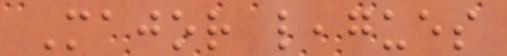Major leagues
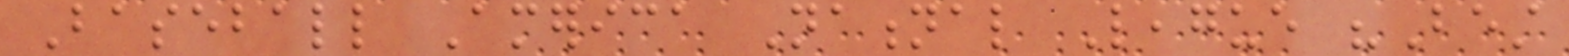Baseball America National League "Best
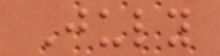July
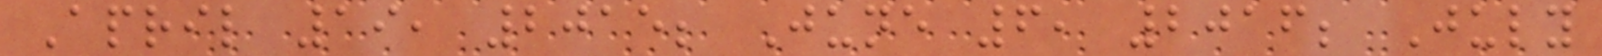April 19, 2015; June 6, 2016; July
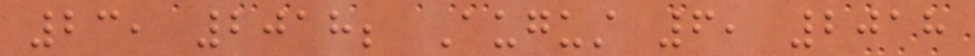23, 2018; August 6, 2018
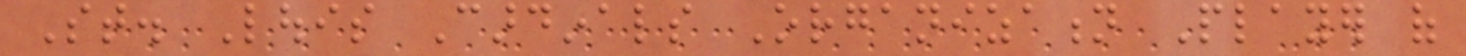St. Louis Cardinals Organization Player of
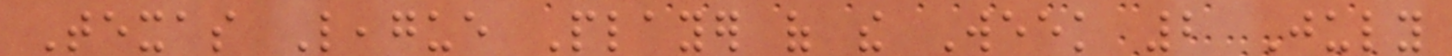Texas League Player of the Week 2 July
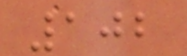102
